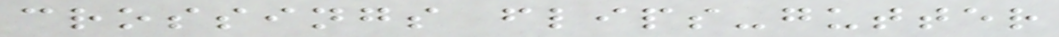crossings flips-gutter
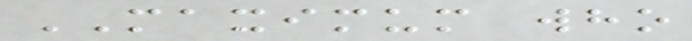MAXIMUM who
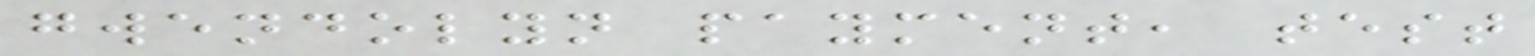gwendolyn payment, test
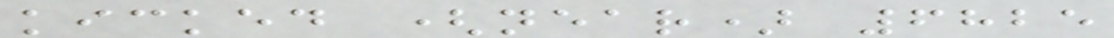kicked (near) 6825
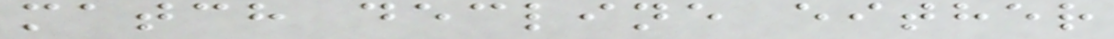match decline either
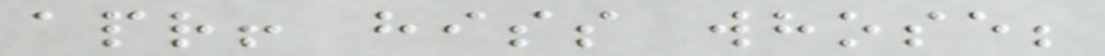apr! hiss whose;
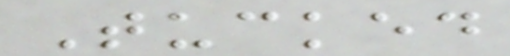Tucked
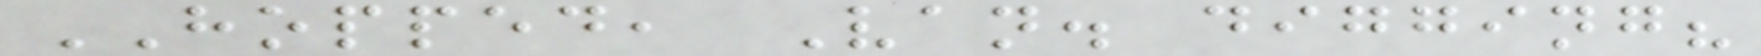HOPPED, Van. digging?
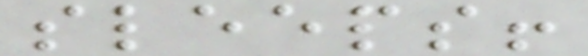sleeps!
